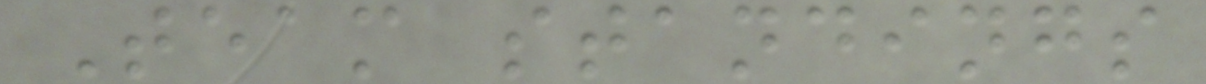Team standings
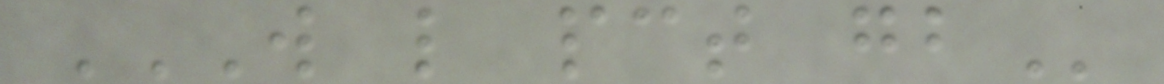W L PCT GB
